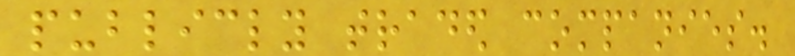publicly traded companies.
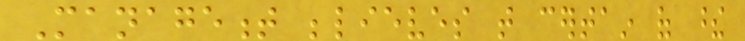Management believes that certain of these
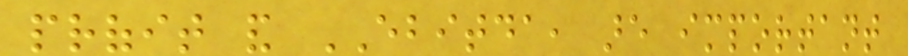profit and EBITDA, are important
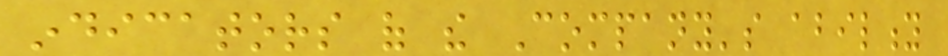indicators of the Company's ability
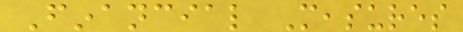Financial Measures
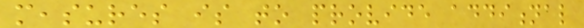measures is to provide additional
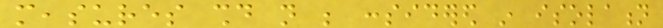measures should not be considered in isolation
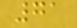71
